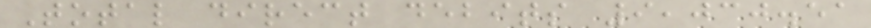Total direct debits 9,030.51
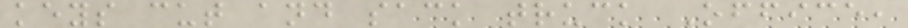keys cut and sack truck Office,
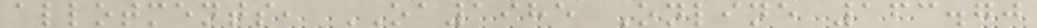allotments, OA1985 Online 163.70
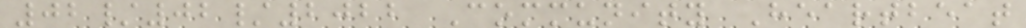02/02/2022 Community Heartbeat
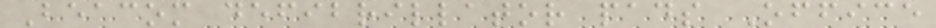Beacom defibrillator pads Office
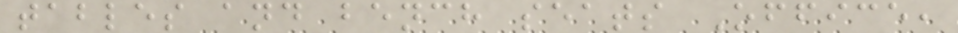tables and bench seats Office,
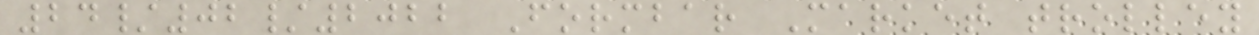24/02/2022 Formbar Market trolley
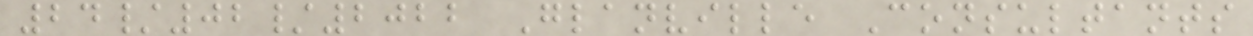24/02/2022 Glanville Consultants
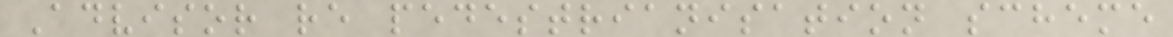Advisor re pedestrianisation scheme
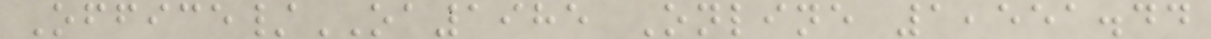Office/OA1985 Online 1,551.44
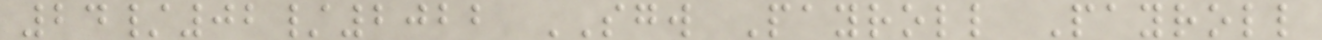24/02/2022 SGW Payroll Payroll
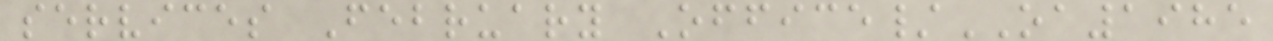services February Office/OA1985
